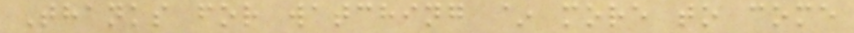Thanks for watching ~ more to come
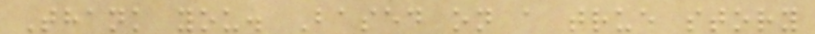Thank you. Based on a true story
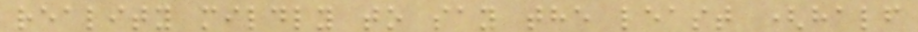reality mildly to say the least (half
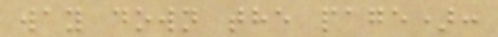way down the page):
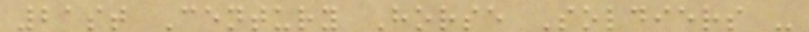21st Century Horse Soldiers -
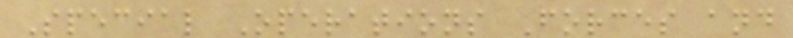Special Operations Forces and
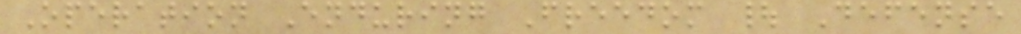Operation Enduring Freedom | Defense
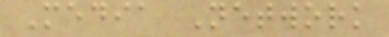Media Network
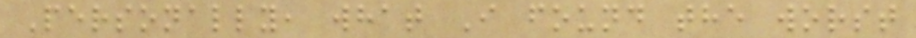Personally, what I found the worst
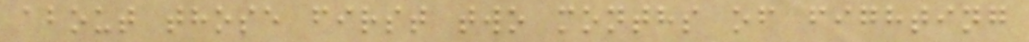about those first two months of fighting
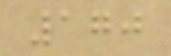170
